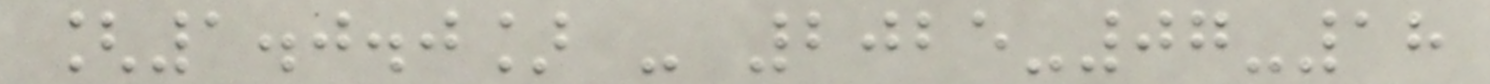[1.0.0] - 2025-07-18
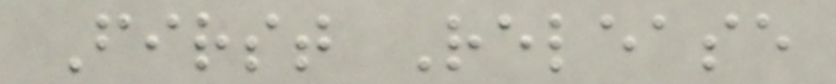First Release
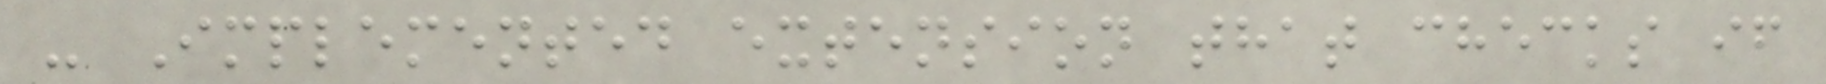- Implemented extension that checks if
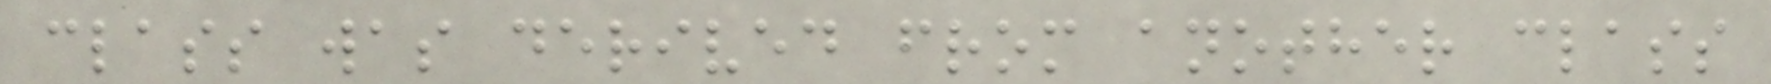class was derived from another class
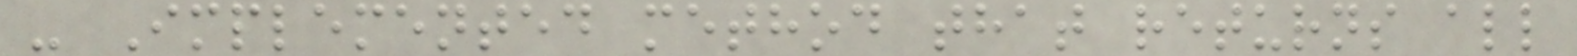- Implemented method that returns all
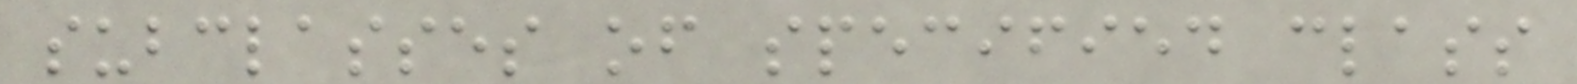subclasses of specified class
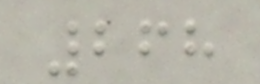268
